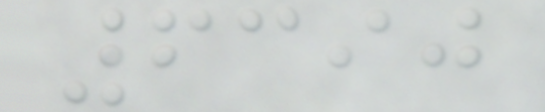6390
